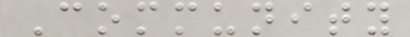Community
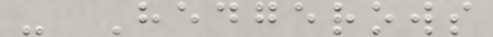- Hedgerows
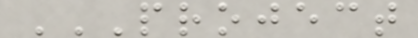PROJECT
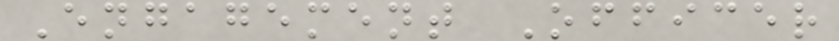Engagement Officer
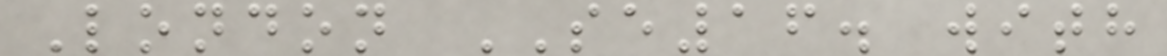London SE16. with
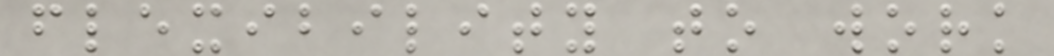flexibility to work
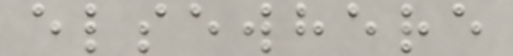elsewhere
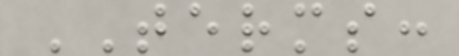TERMS:
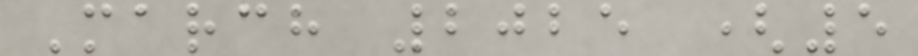March 2025 (5
